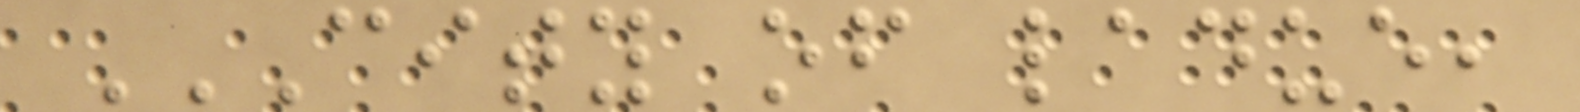CITY OF LADUE,
